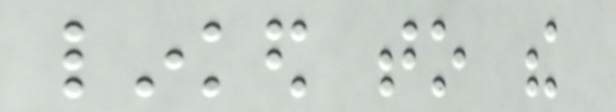linked to the
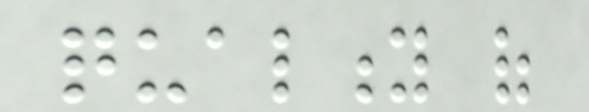quality of
